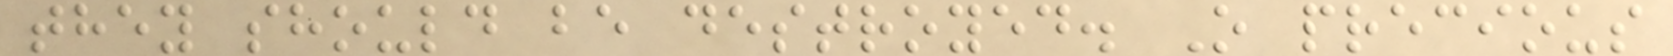they should be destroyed. O precious
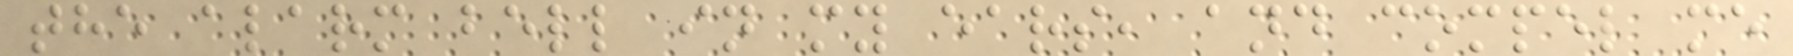the alarm bell in my ears, and compel me
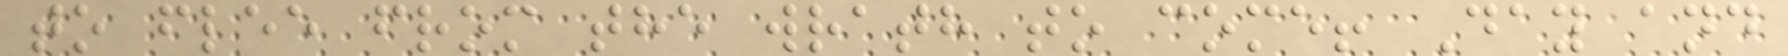to flee from the wrath to come! Day and
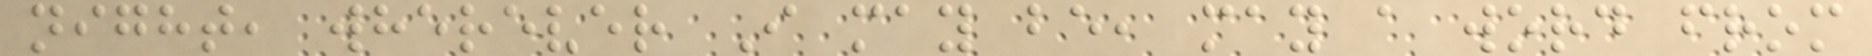night, wherever I may be, may a word from
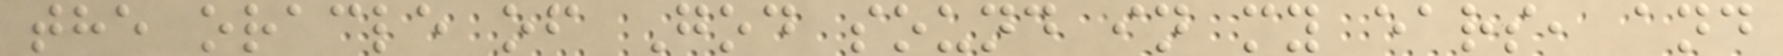the oracle of God sound in my ears, and
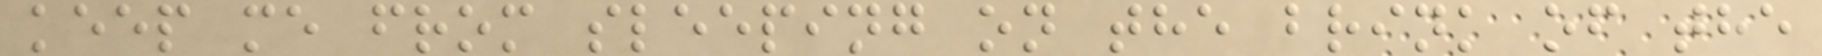keep me from sleeping on the brink of the
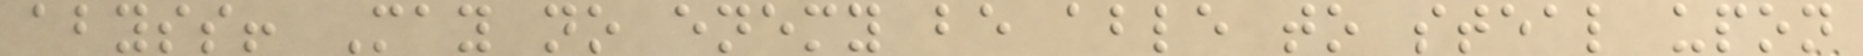abyss! May no enemy be able to steal upon
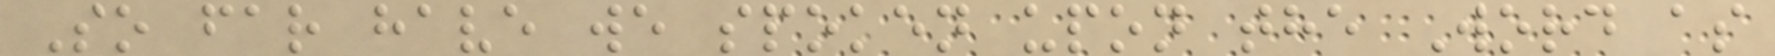So far have we spoken upon the Word as
